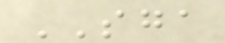SGA
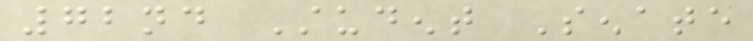72nd Student Senate
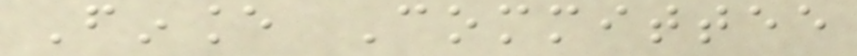Finance Committee
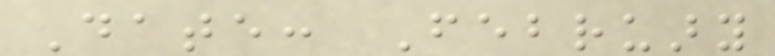Date: February
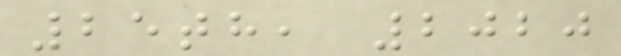25th, 2020
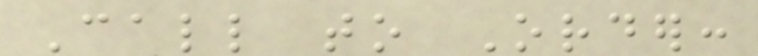Call to Order:
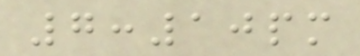7:10pm
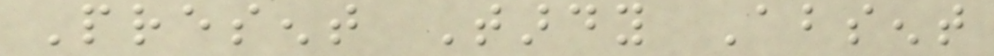Present Tardy Absent
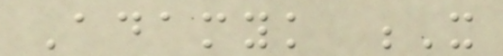Adamyk X
